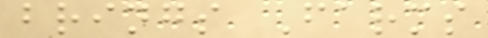brings Farms
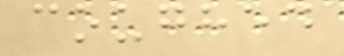coughed
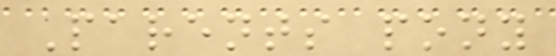Parents pony
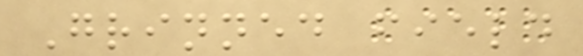Grinned field
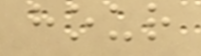hour
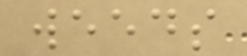weeds
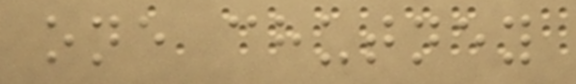one chutney
